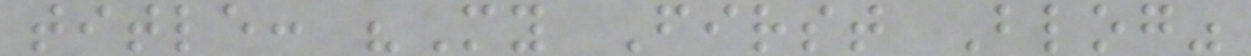title: "My First Blog"
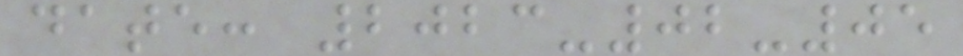date: 2023-02-05
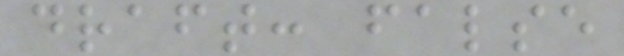draft: false
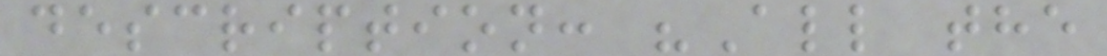description: "All the
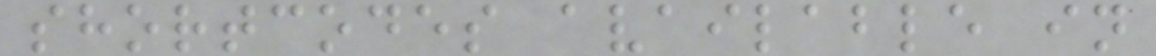shortcodes available in
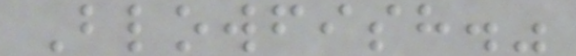Blowfish."
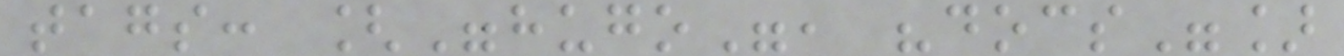tags: ["hugo", "docs"]
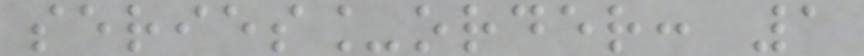series_order: 1
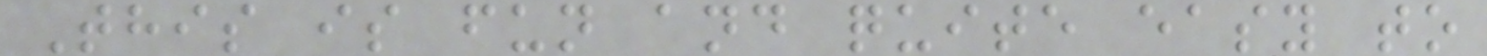This is fun and quite easy to
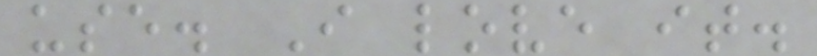use. I love it.
